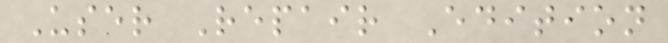User Repair Edition
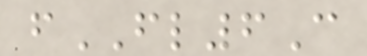fFL6C
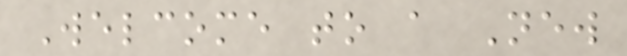Welcome to a New
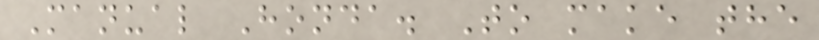Manual Honda. To make the
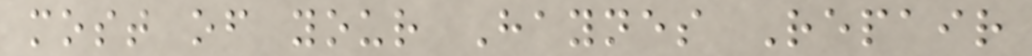most of your Haynes Repair
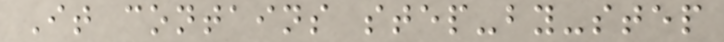It contains step-by-step
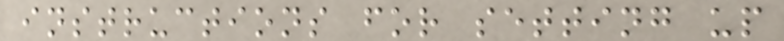instructions for setting up
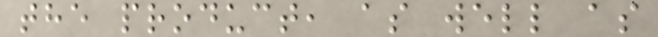the product, as well as
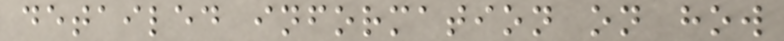detailed information on how
